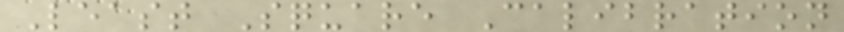Least Square Calibration
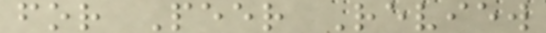for Peer Review
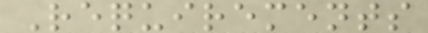Requirements
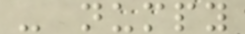- numpy
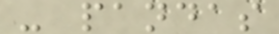- pandas
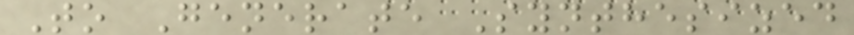To Generate Synthesized
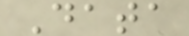Data
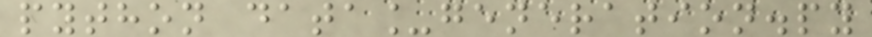python data_generation.py
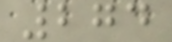274
